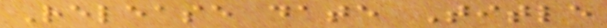Release date Title
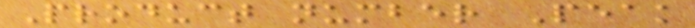Product number Peak
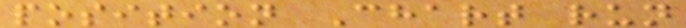position Chart run
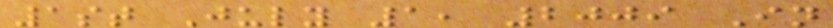1st July 1, 2009 In
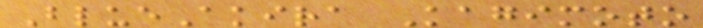BlueAkira Kagimoto
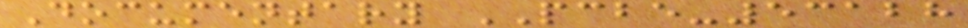Documentary PCBE-53128
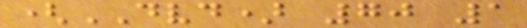(DVD) 70 1
